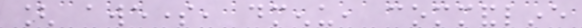[ awesome, dmenu, commandline
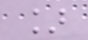]
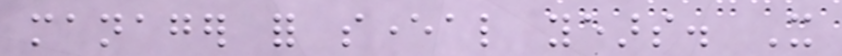manager for several years. It
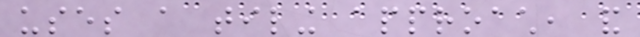uses a tiling approach, and
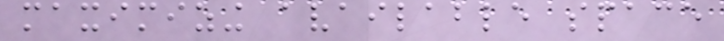maximizing available space
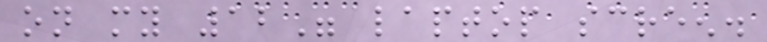on my 12" laptop screen.
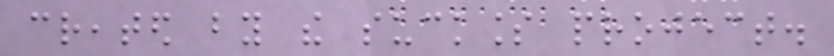created by the suckless project.
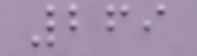269
